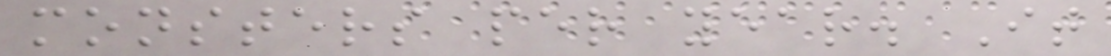monsters per year. It
